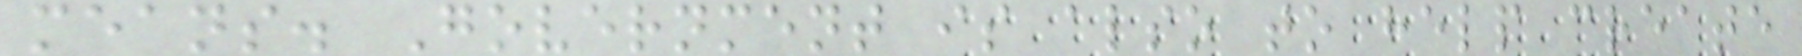means. Government is also to help create
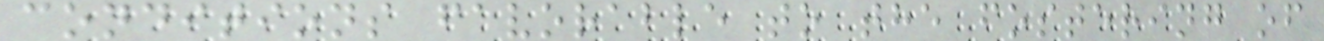conditions favorable to the fostering of
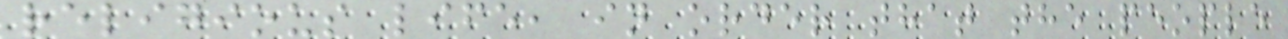religious life, in order that the people
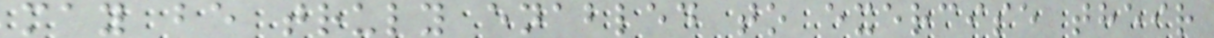may be truly enabled to exercise their
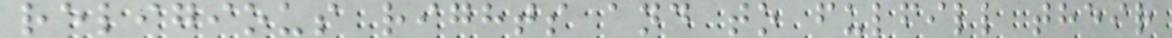religious rights and to fulfill their
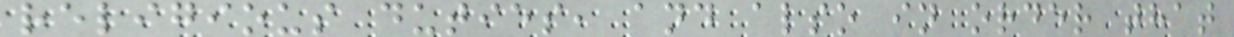religious duties, and also in order that
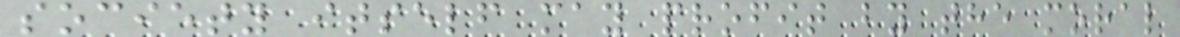society itself may profit by the moral
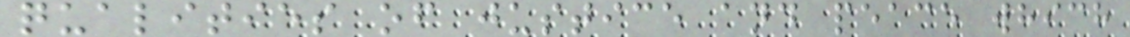qualities of justice and peace which
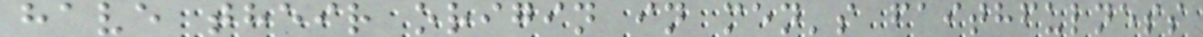have their origin in men's faithfulness
